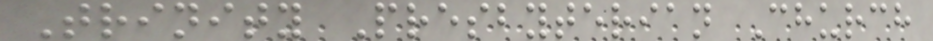Trinity Presbyterian Church
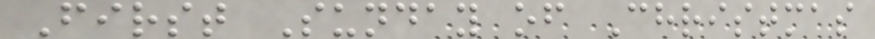First Sunday of Christmas
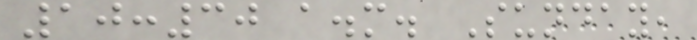10:30 a.m. Sunday,
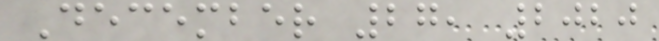December 27, 2020
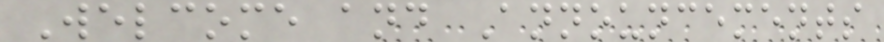Welcome and Announcements
